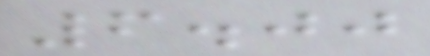6.00
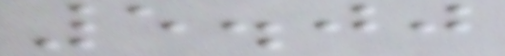5.00
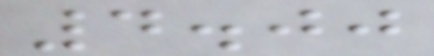4.00
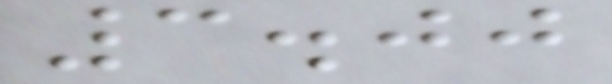3.00
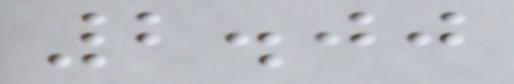2.00
